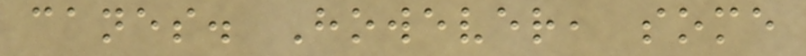canes. However, some
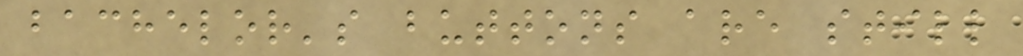bachelor's buttons are still
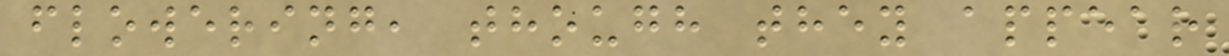flowering, though they appear
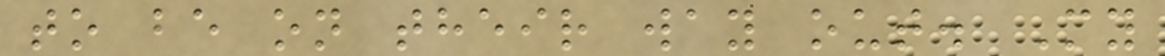to be on their way out. My
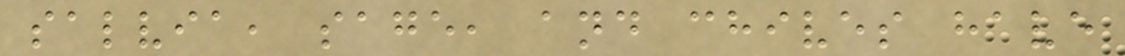salvia, sage, and chives have
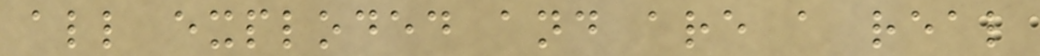all exploded and are a real
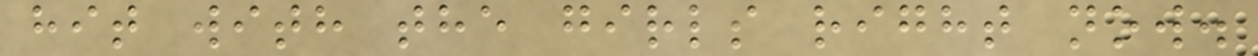hit with the girls right now.
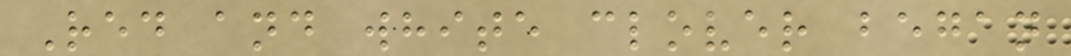Red and white clover began
